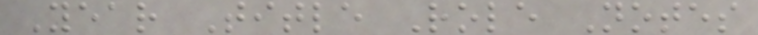Year Title Role Notes
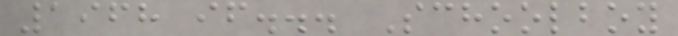1968 if... Schoolboy
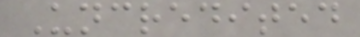Uncredited
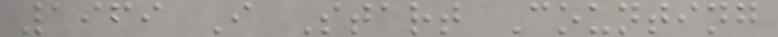1969 I Start Counting
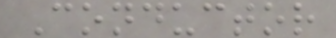Conductor
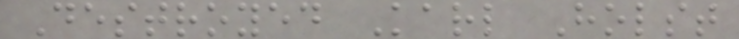Destroyed Karl Holst
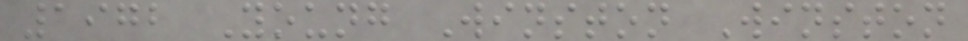1972 Young Winston Winston
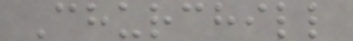Churchill
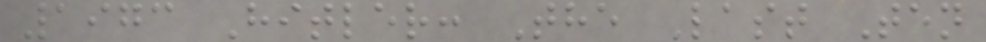1973 Hitler: The Last Ten
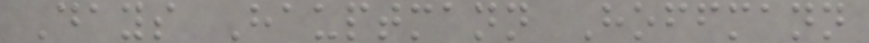Days Hauptmann Hoffmann
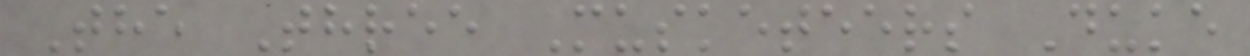The Three Musketeers Duke
